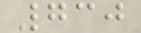730
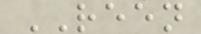REEN
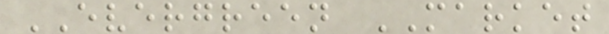EVERGREEN MARKET
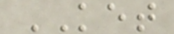KET
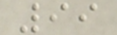99
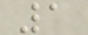1
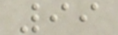99
